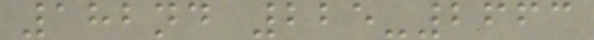182nd 225-2663
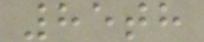85th
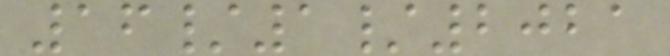16/1/2021
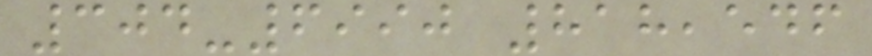304-6990 818,546
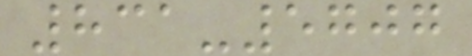831-5707
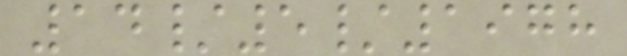14/5/1978
